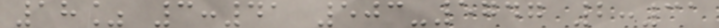18% 3:41 503-5747 2:31
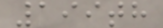199th
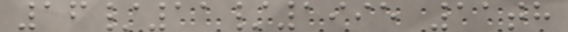16/11/1995 11th
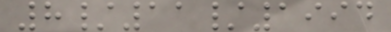8/11/1994
